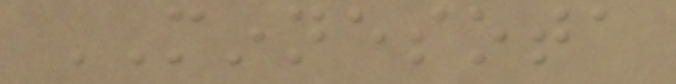MINNESOTA
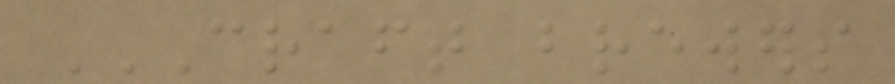CRAFT BREWERS
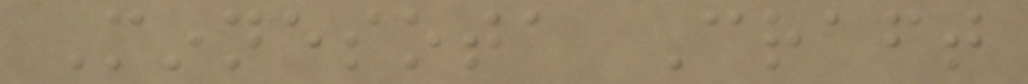Minnesota Craft
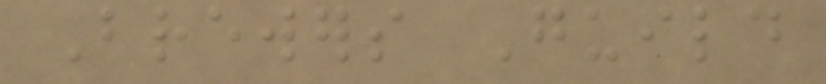Brewers Guild
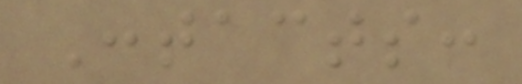Contacts:
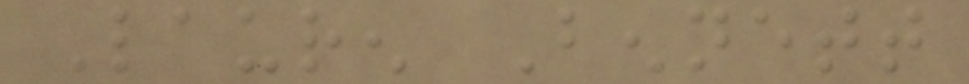Lauren Bennett
